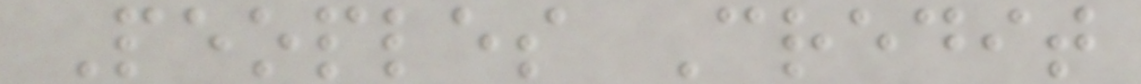Peoples Credit
